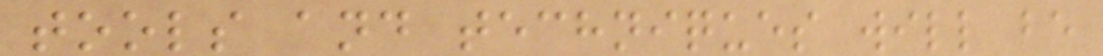tools and techniques will be
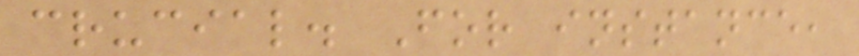crucial. For instance,
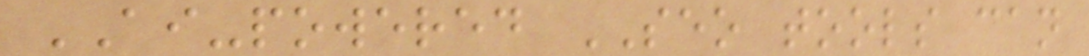AI-powered SEO tools can
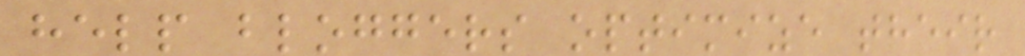help bloggers optimize their
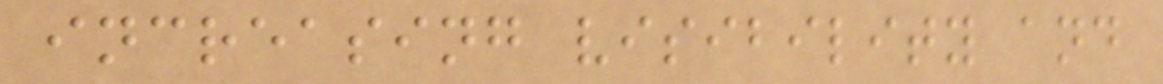increasing visibility and
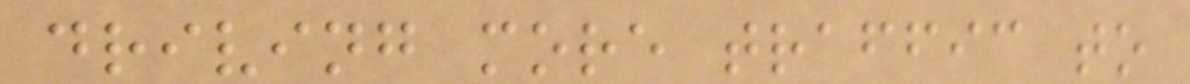driving more traffic to
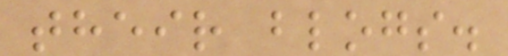their blogs.
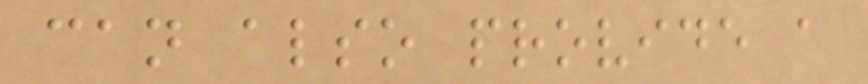can also provide a
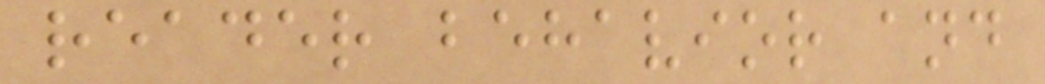reader behavior and
